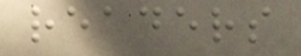readers
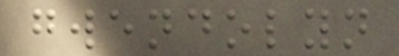gwendolyn
